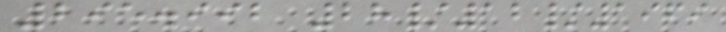295.992 28/12/1969
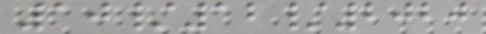10/12/2020
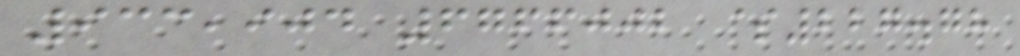933,904 6766002 $227.78
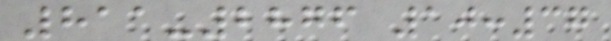811-2876 10:37
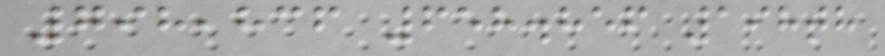798,836 658.856 198th
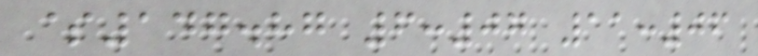$147.87 6:07 11:06
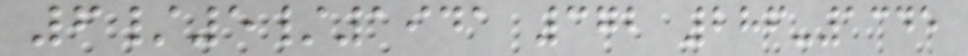6/5/1941 372 286-1345
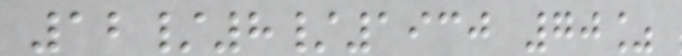12/8/1930 70%
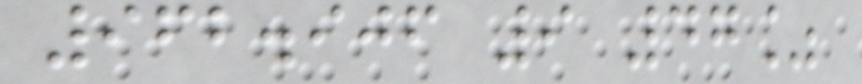962.906 9 47%
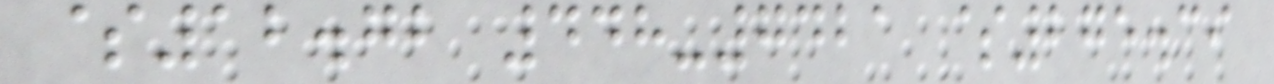$12.72 448-7421 $275.39
